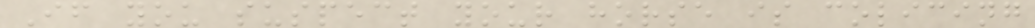If you suspect your horse is colicing
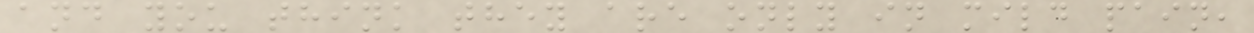and you think they are only in mild pain,
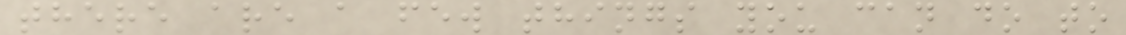there are a few things you can do to
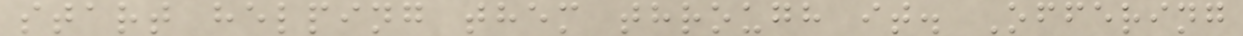start helping them through it. Offering
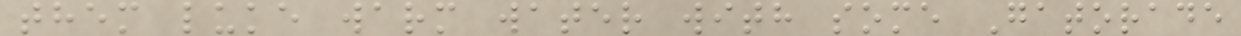them luke warm water with some Gatorade
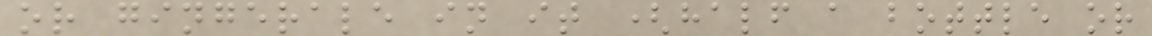or gingerale in it (half a bottle or
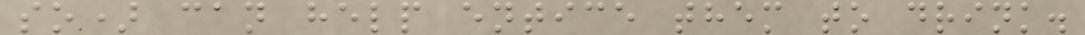so) can help entice them to drink.
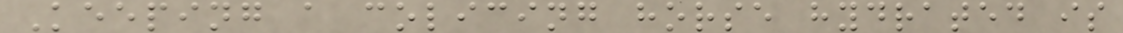Keeping a colicing horse hydrated is
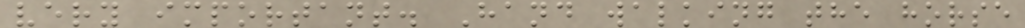very important. Hand walking the horse
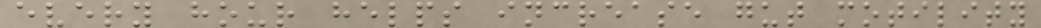every hour helps increase gut motility
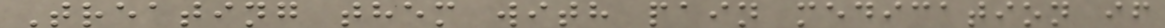Treating them with pain medication if
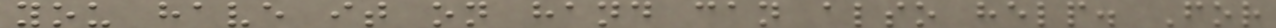you have it on hand can also help. For
